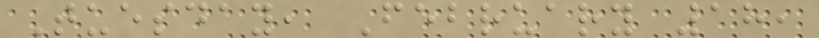Tuesday, February 18,
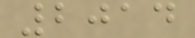2014
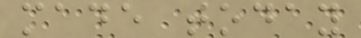made today
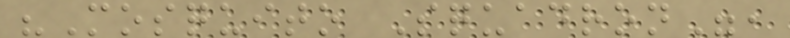"Mosquito Squadron",
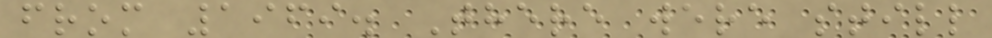from 1969. There were still
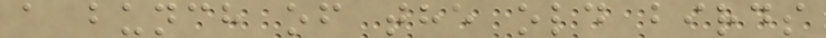a bunch of the old birds
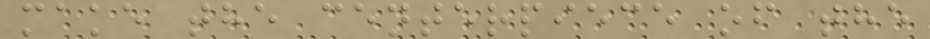make the centerpiece of the
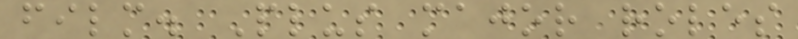film. Plus major roles
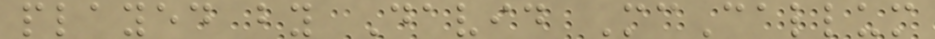played by David McCallum
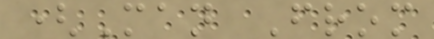(Man From
